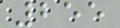255
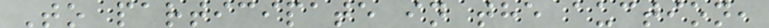To participate in the auction,
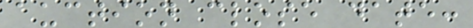auction close date:
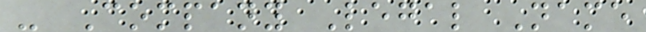- Company Legal Name
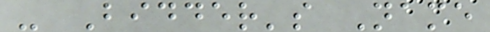- Bidder's Name
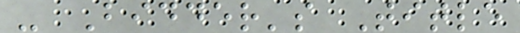- Bidder's Title
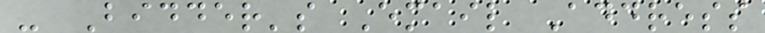- Bidder's Email Address
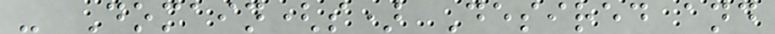- Domain(s) Desired and
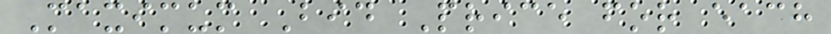Maximum Bid Price for each
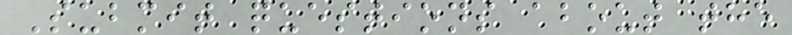Submit questions about the
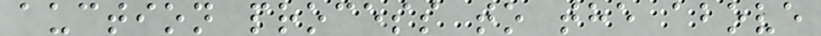auction process to the above
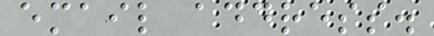email address.
